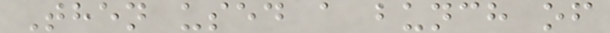Then used a bunch of
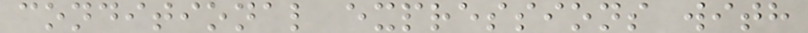conditional expressions with
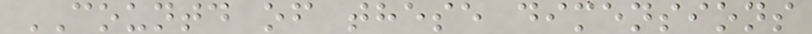COUNTD of these dimensions
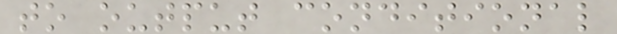to output conditional
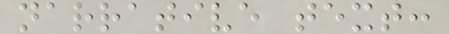narrative text:
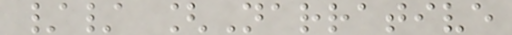// [Narrative
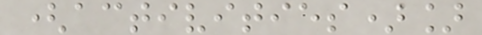(activities)]
